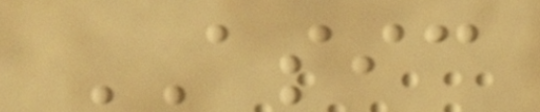ASIC
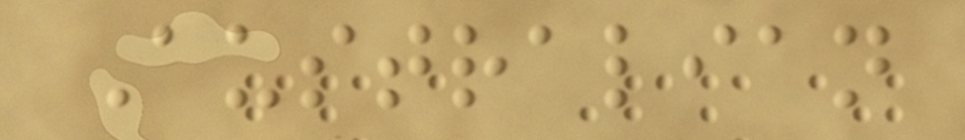Australian
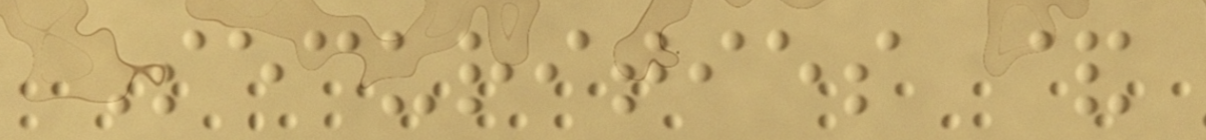Securities &
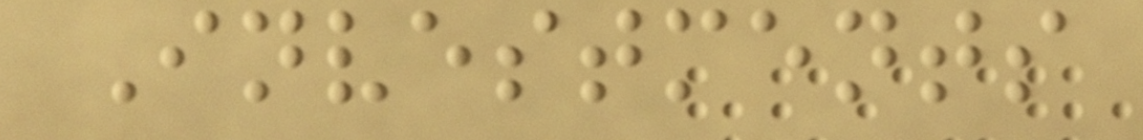Investments
